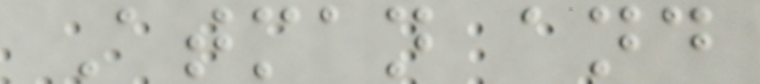Atman and
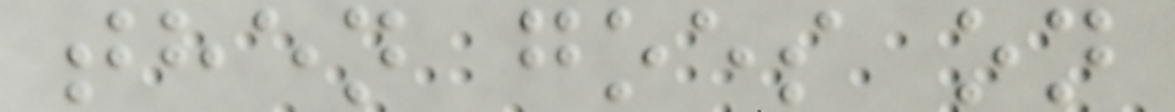then goes on
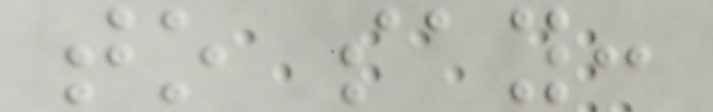to say:
